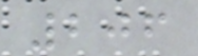206
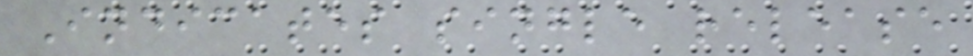Indicates single release
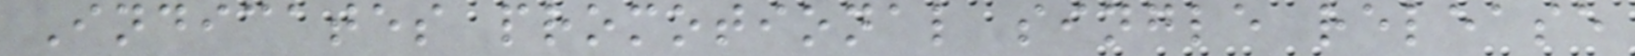Indicates promotional single release
